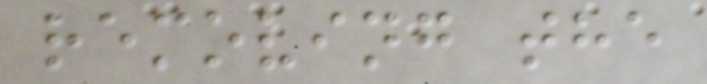removing the
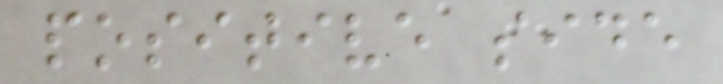positive side
